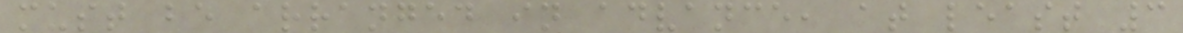must be arranged in advance, at least 3
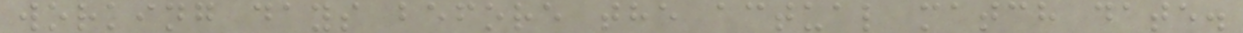working days before the actual match date.
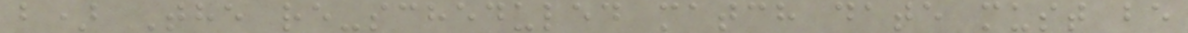b) The re-scheduled match date must be
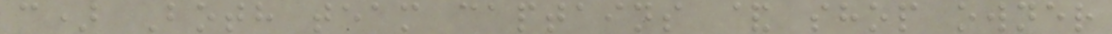c) Both team captains & shop owner
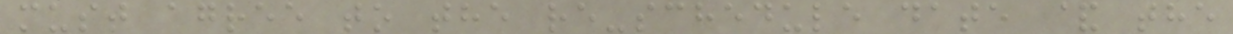must agree to the re-schedule date & the
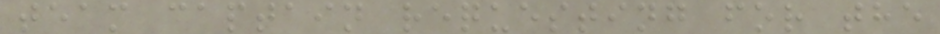team captain requesting for the
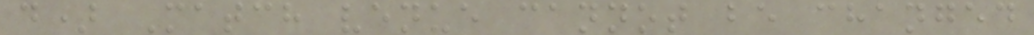d) Match venue cannot be changed
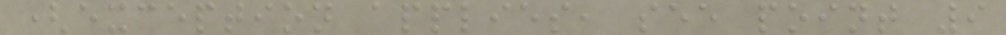(exception applies, see point 9
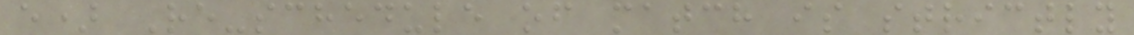e) Re-schedule of match is strictly
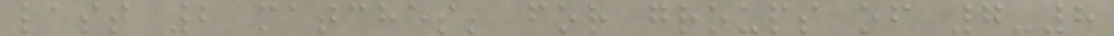last 2 matches; for groups of 7-8
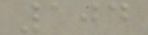104
